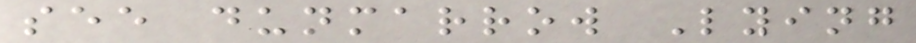see dunmarrow Lying
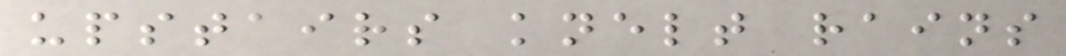upstairs knelt rains
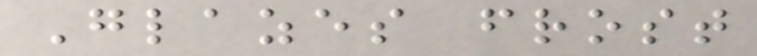Glazes frost
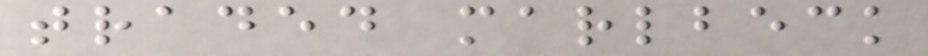traded marlbeck
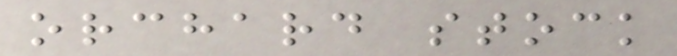orchard stock
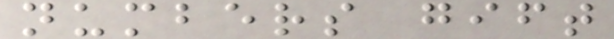numbers gift
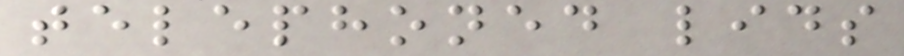telephoned lids
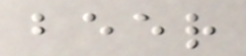beer
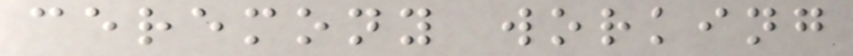ceremony working
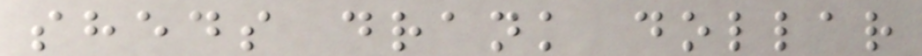sheds drank dollar
